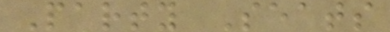Party Seats
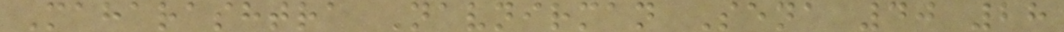Maharashtra Navnirman Sena 40 28
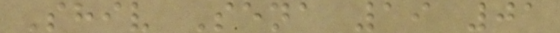Shiv Sena 19 01
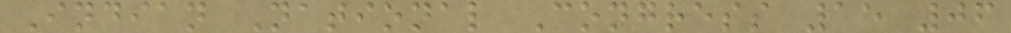Indian National Congress 15 06
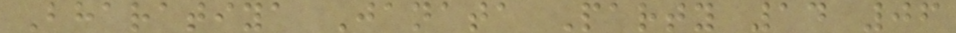Bharatiya Janata Party 14 06
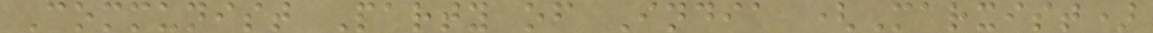Communist Party of India (Marxist)
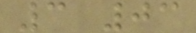3 03
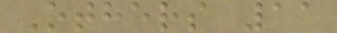Others 11
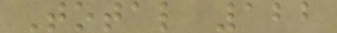Total 122
